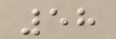58
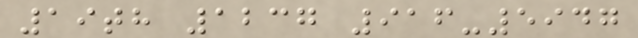19th 1237 916-5947
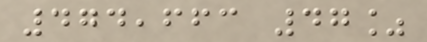474,663 47%
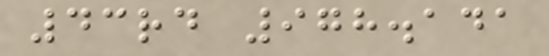43rd 978.141
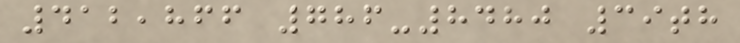412,866 786-8480 39th
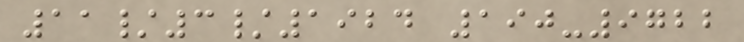11/3/1924 190-9722
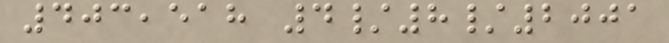403,518 4/8/2001
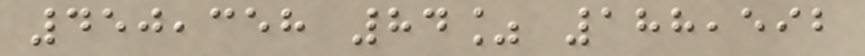450,358 84% 188,592
